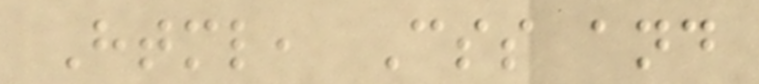Html, Css and
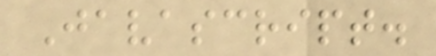Javascript.
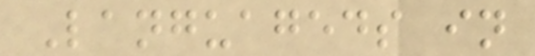Languageds in
